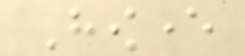However
